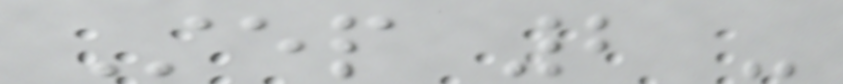Step 2 -
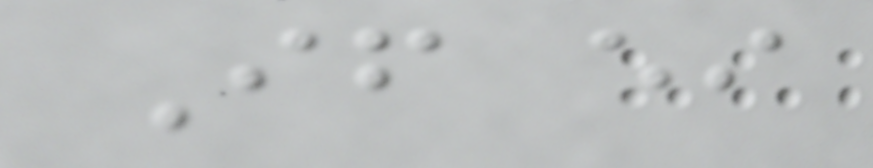If either
